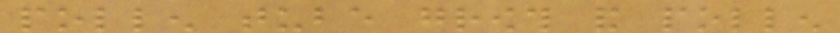pollen tube growth and pollen
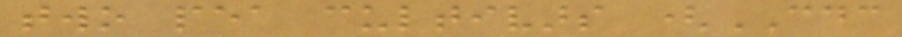two pea cultivars (CDC
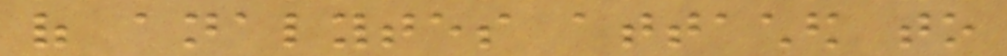of analytes attached to
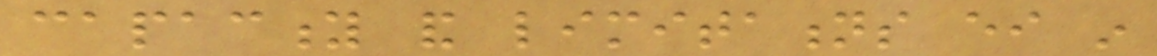capacity and limitations either in
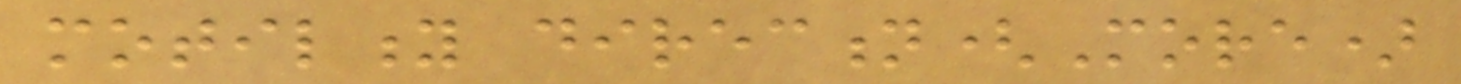motility direction(More)
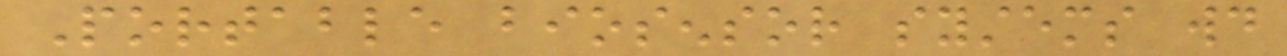Portable biosensor systems would
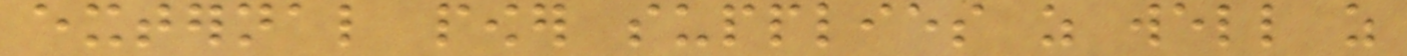external power supplies as well as
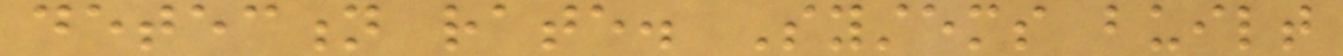detection rate. Systems built
